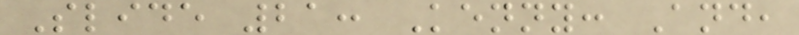Slide 21: Kenny: And,
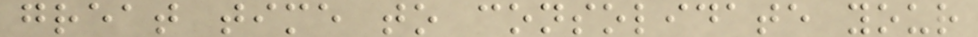great time to consolidate your
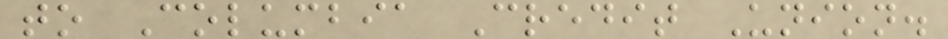to Columbia Credit Union.
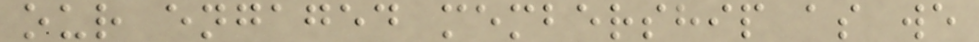our engaged membership as we
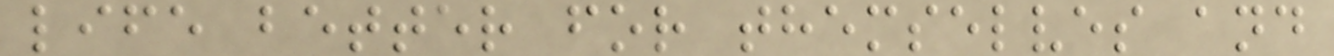life better for themselves and
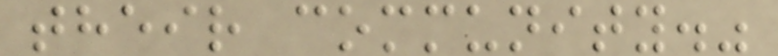their community."
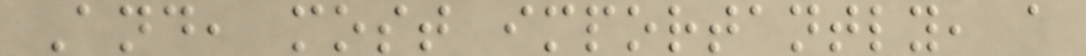And, most importantly, a
